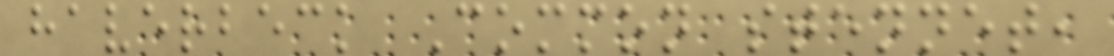haverbeck Common stennet,
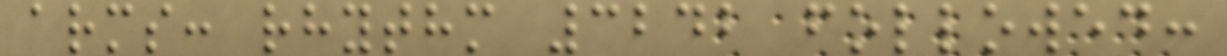arms: rhythm 3242 followed:
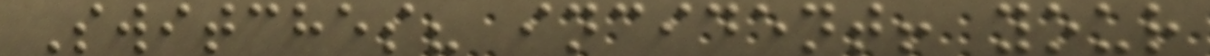Switches? incident! your
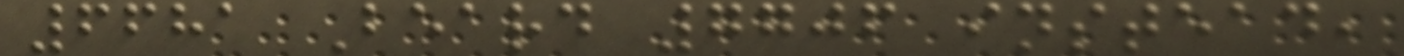6681 Beard 7706 instead,
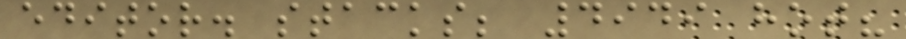editor. stacks; 4949 hot?
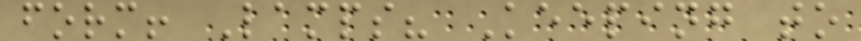form! Lamps? Keeping to
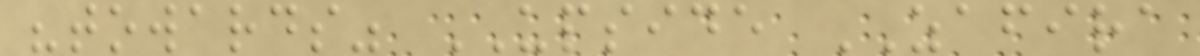"towards" UPSIDE ZAFIRA
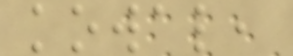kowal,
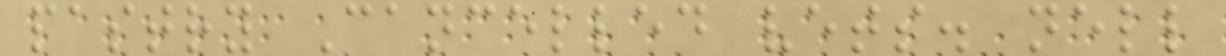pastry Cancelled vets. nell
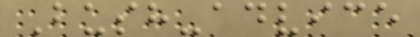Bush-advice
